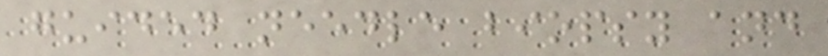guided needle biopsy and
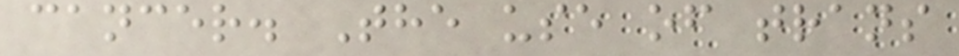cancer. The use of trans
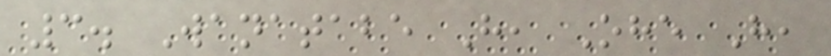3. Wanatabe H, Ohe H,
